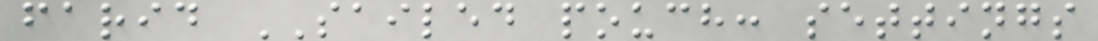farid SAILED pouch: settings
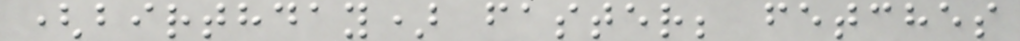(birthday) faster; fetches
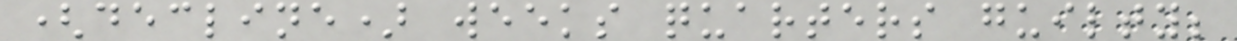(decline) weeks quarters guilty;
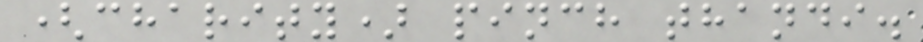(charity) pinch thandi.
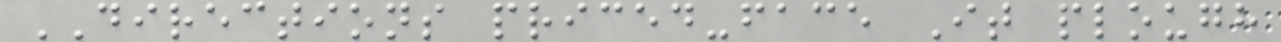DIRECTIONS priced-face It plough
